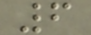6
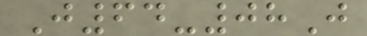J64-08J
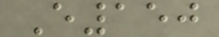E150
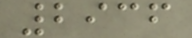2936
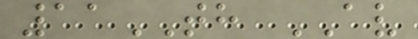11TH AV
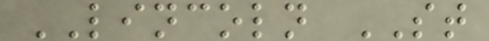LINCOLN ST
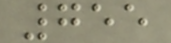755
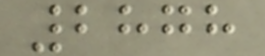2878
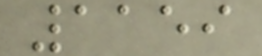1159
